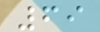69
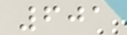601
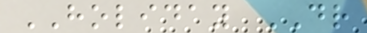HOLIDAY DR
